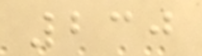230
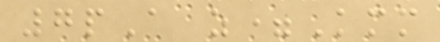7pA z=Kmm
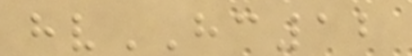hvHC12
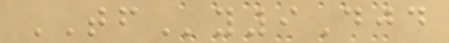TFy9Djd
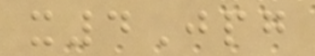x4Jpg
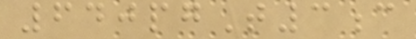640pgT3c
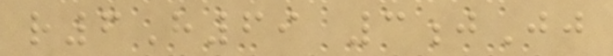r6H69 3jJj
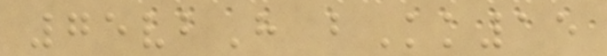75vbH bKk15
